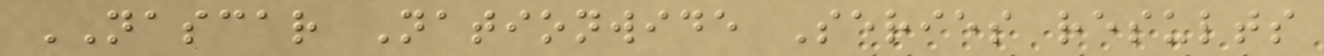NASCAR Nationwide Series results
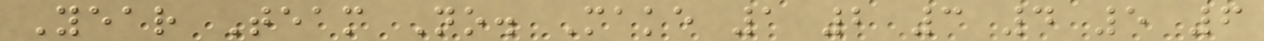Year Team No. Make 1 2 3 4 5 6
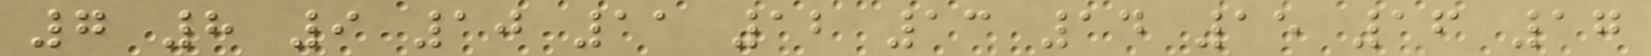7 8 9 10 11 12 13 14 15 16 17
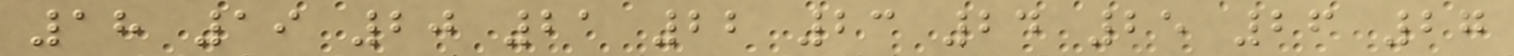18 19 20 21 22 23 24 25 26 27
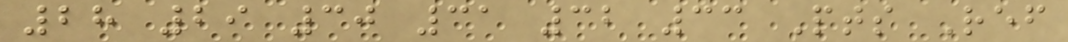28 29 30 31 32 33 Pts Ref
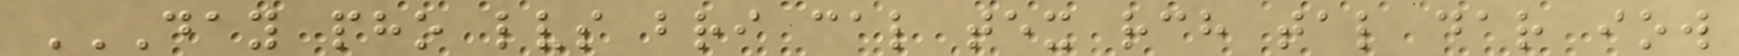DAY PHO LVS BRI CAL TEX RCH TAL DAR IOW
